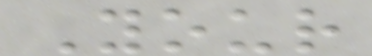Your
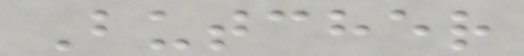Butcher
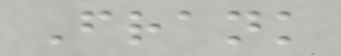Frank
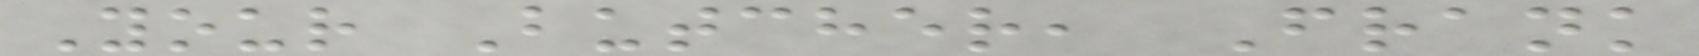Your Butcher, Frank
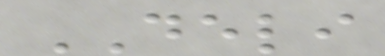DELI
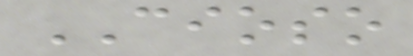CIOSO
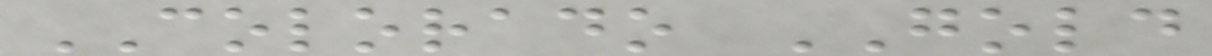COLORADO GOLD
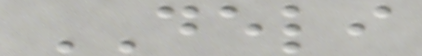DELI
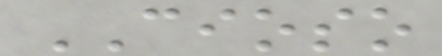CIOSO
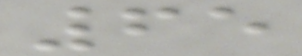65
